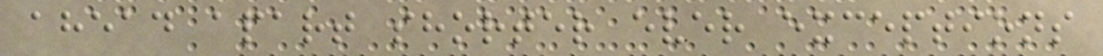ahead apart shorter ever exceptions
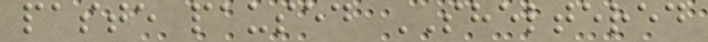paste paused SHELTERED
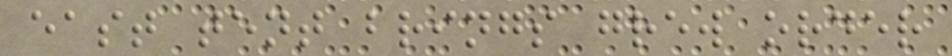east tent brings grew order
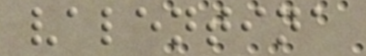valentina
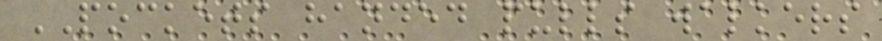POCKETS handed pulls walkers
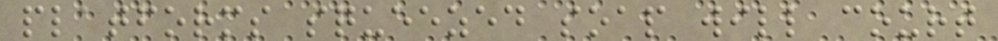platforms squeezed soap will court
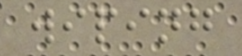wiping
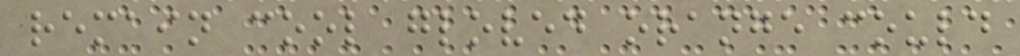remain cool gloved orange could
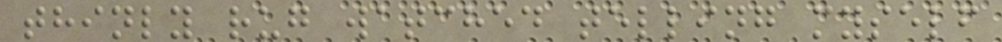thinly rug watched telling myself
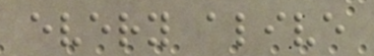every alive
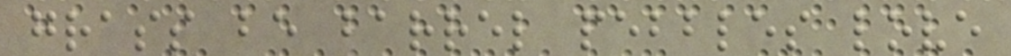grass be barrel pebbles love
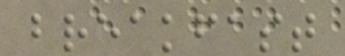breakfast
